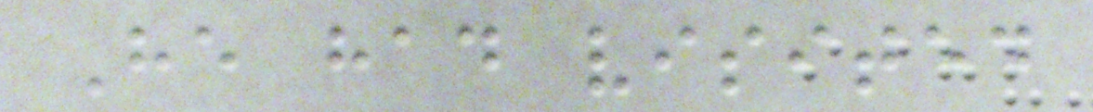He had visited
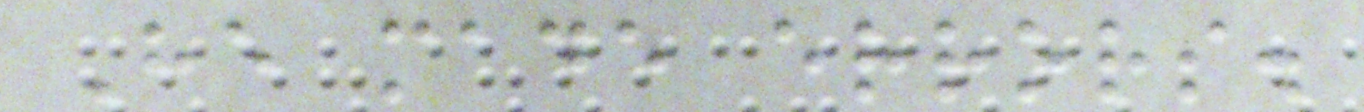He made errors.
